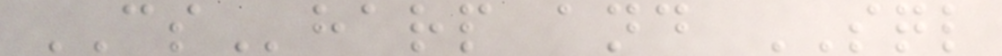CSharp and SQL
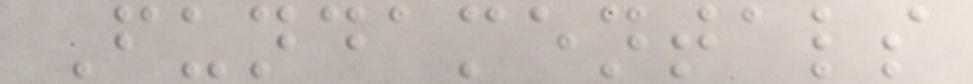Fundamentals
